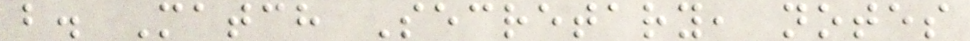b. Match Secretary, notes
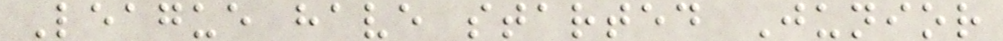League have started Junior
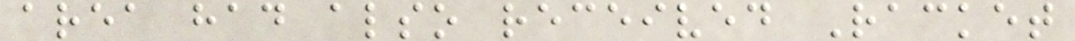area had also received Racket
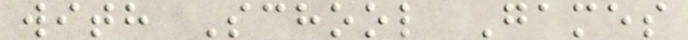with School Games
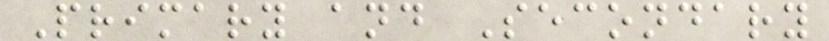Primary and Secondary
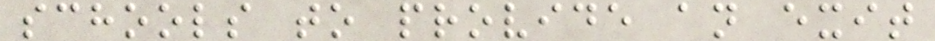schools to provide an exit
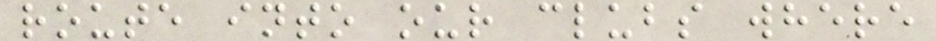route into our clubs where
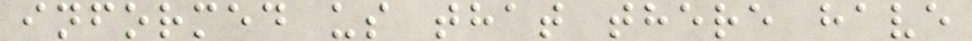informed us that there have
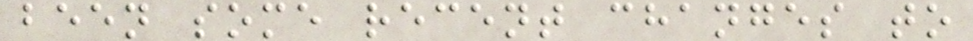been some recent changes to
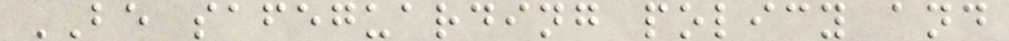BE safeguarding policy and
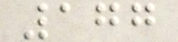177
